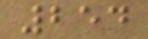254
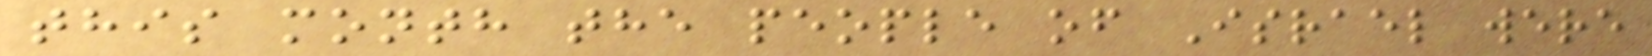this month the people of Israel were
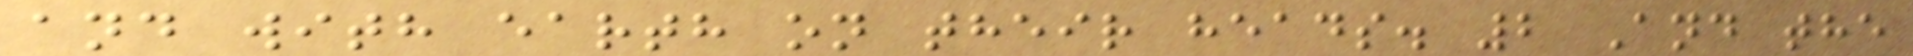and with earth on their heads. 2 And the
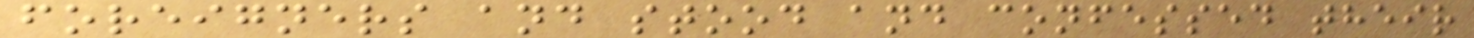foreigners and stood and confessed their
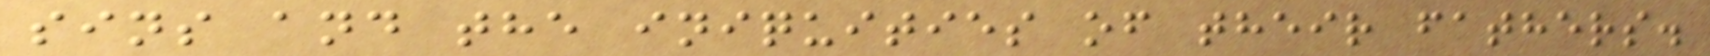sins and the iniquities of their fathers.
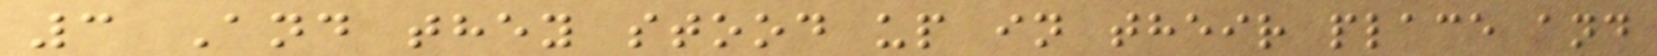3 And they stood up in their place and
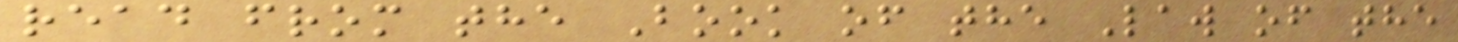read from the Book of the Law of the
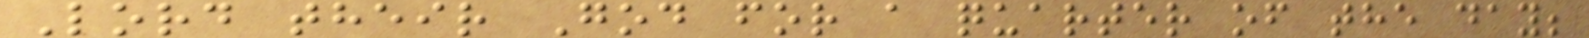Lord their God for a quarter of the day;
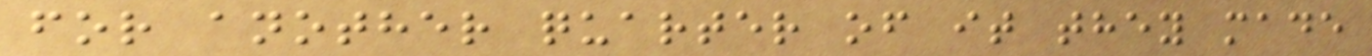for another quarter of it they made
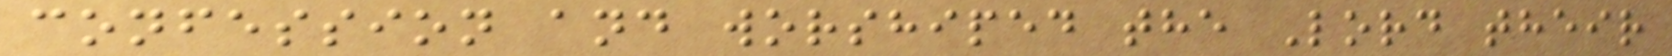confession and worshiped the Lord their
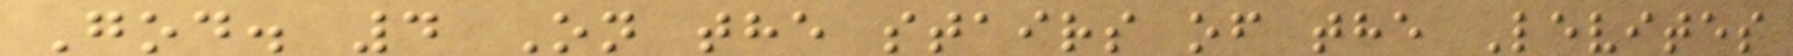God. 4 On the stairs of the Levites
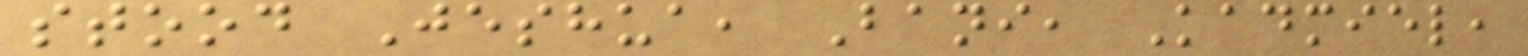stood Jeshua, Bani, Kadmiel,
